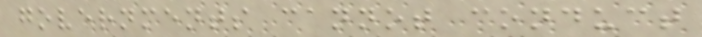governments cannot conduct
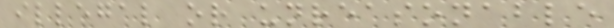illegal or unreasonable
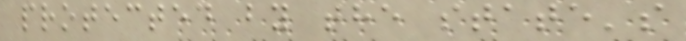protected by the state's
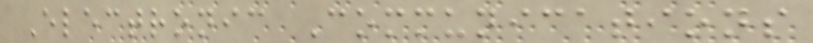Electronic Communications
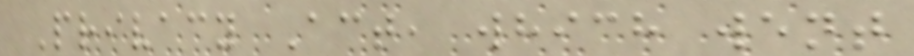Privacy Act, which went
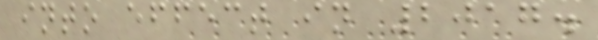into effect in 2017.
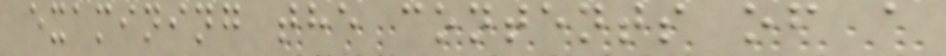examining the contents of a
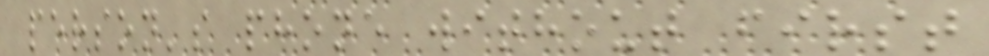person's phone without first
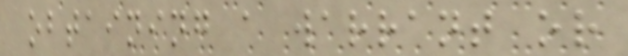obtaining a warrant or
